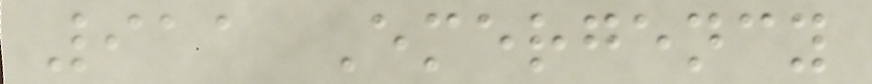911 Emergency
